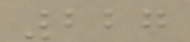227
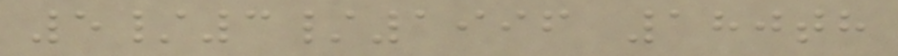5/3/1996 180th
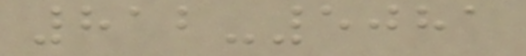812-5081
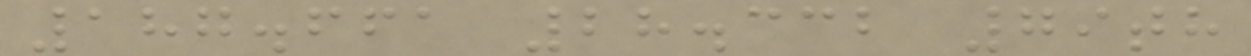187.661 28.332 79th
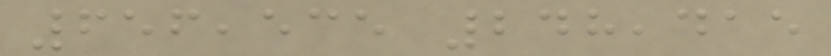656,535 248,415
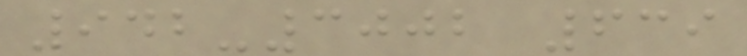942-3002 639
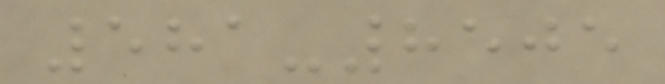581-8505
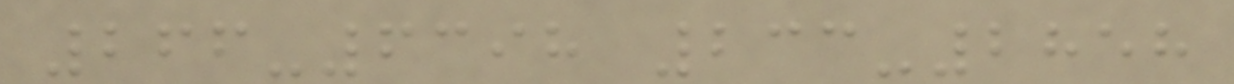266-6398 233-2858
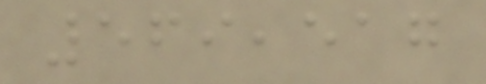569,517
